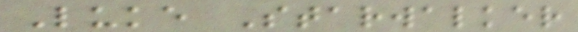Luke Starwalker
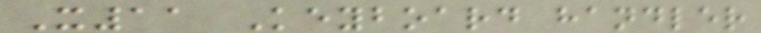X11 Keyboard handler
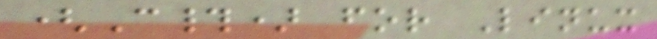(C#) for Linux
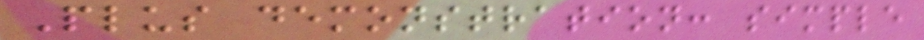Plus demonstration: simple
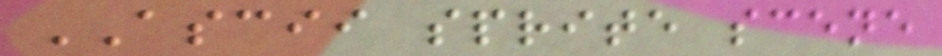ASCII sprite scene
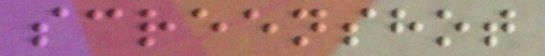screenshot
